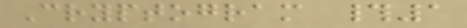Cryptogram #1
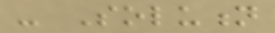- Solution
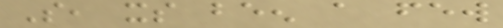So, its been a few
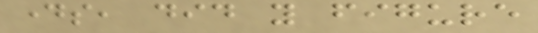days, did you figure
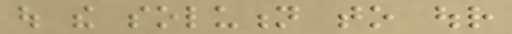out the solution to our
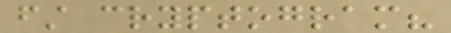first cryptogram?
